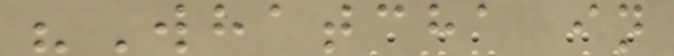"Whatcha in
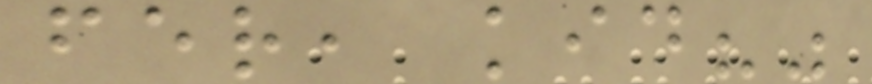fer, kid?"
